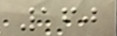160
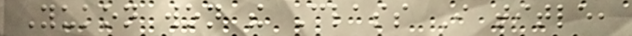Yukon won the Class I title,
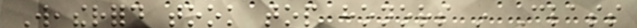Weatherford took top honors in Class
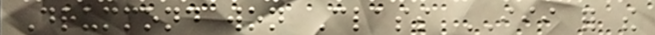Drummond won Class III for the
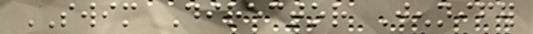SWIM Director Jennifer
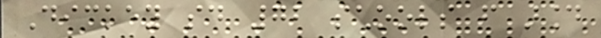Dickey said 72 schools from around
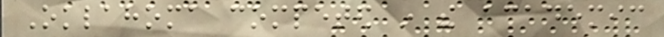Oklahoma competed in the academic
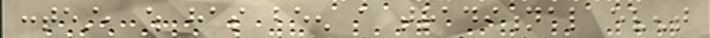contest, which has been a traditional event
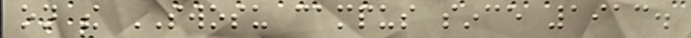on the SWOSU campus since 1913.
